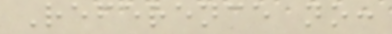Reference no:
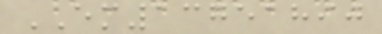EM13751890
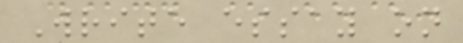Write essay on
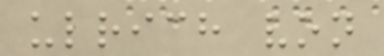ulrich von
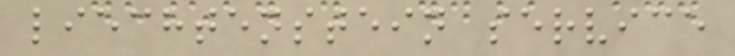liechtenstein service
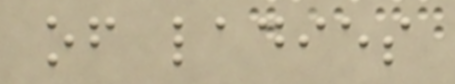of ladies
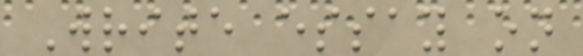Write essay on
